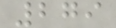279
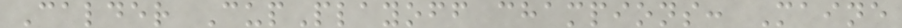Calder CupPlayoff champions: Maine
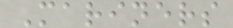Mariners
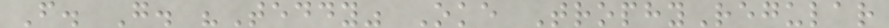F. G. "Teddy" Oke TrophyRegular
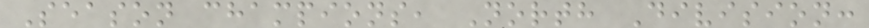Season champions, North Division:
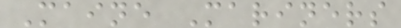Maine Mariners
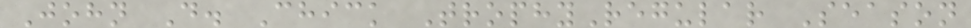John D. Chick TrophyRegular Season
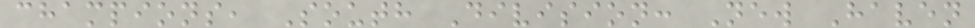champions, South Division: New Haven
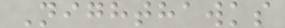Nighthawks
